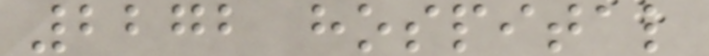2272 hospital
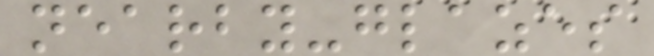nearby-glazes
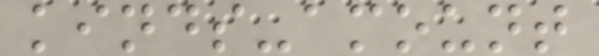kinds-amount
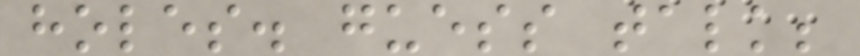holes. guess talk;
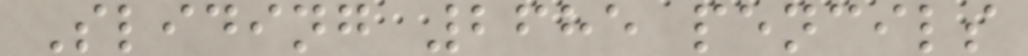Sliding 2685 pencils
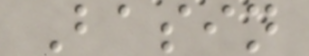Basin
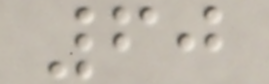60
